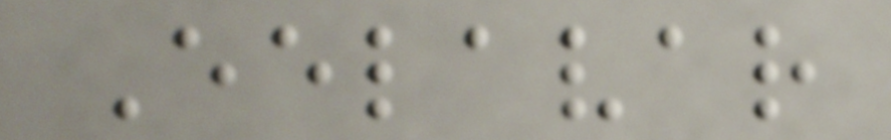Eelavar
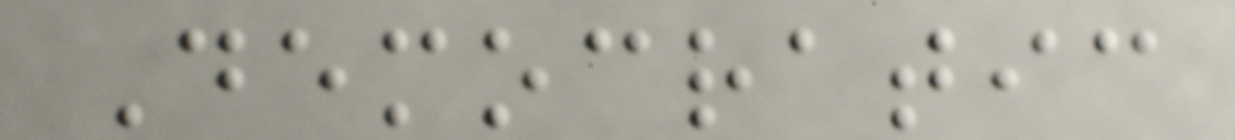Democratic
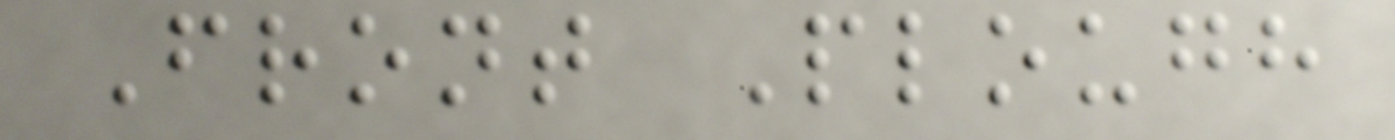Front Plough
